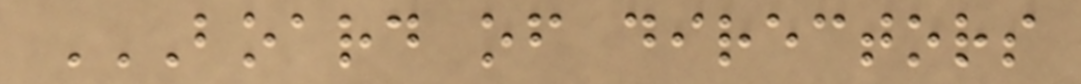BOARD OF DIRECTORS
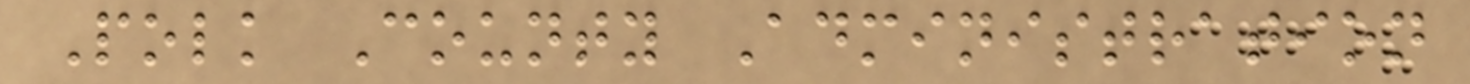Polk County Administration
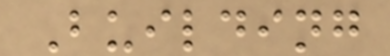Building
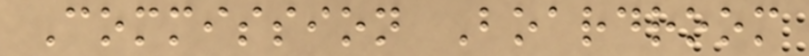Commission Boardroom
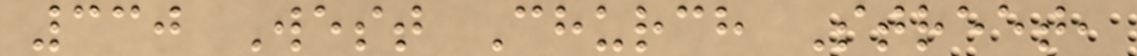330 West Church Street,
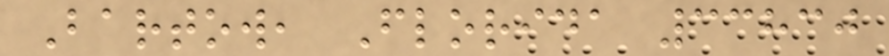Bartow, Florida 33830
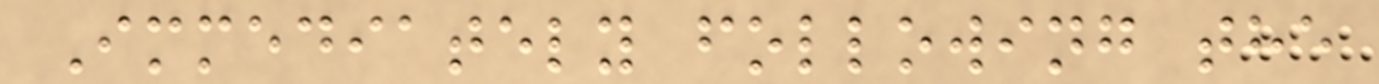Immediately following the
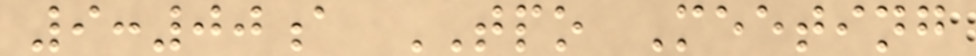9:00a TPO Meeting
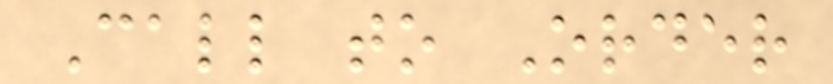Call to Order
